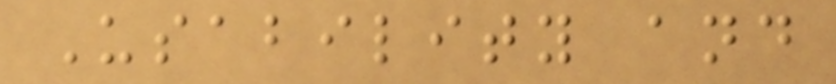Usability and
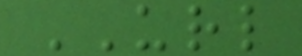URL
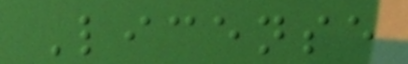License
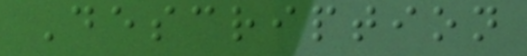Description
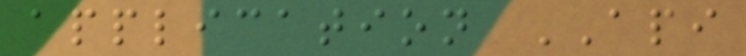application API
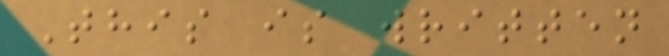This is written
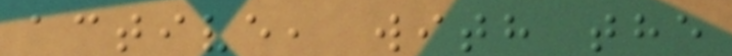active, with the
